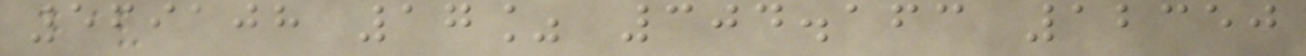569108 17% 304.163 12350
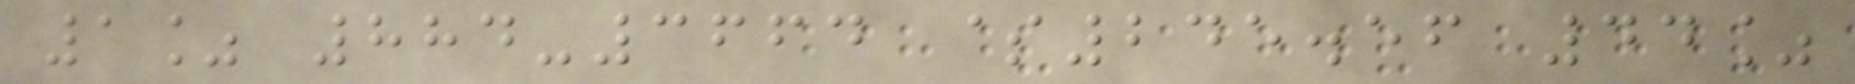1% 884-3664 $245.56 44%
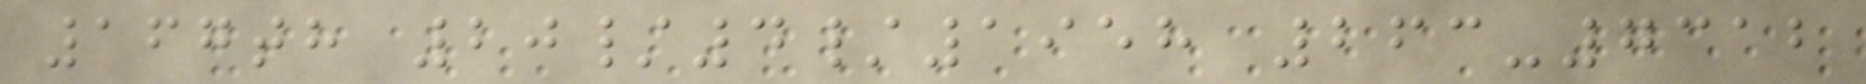167th 20/4/1958 263-7312
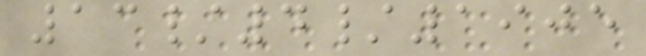13/4/1905
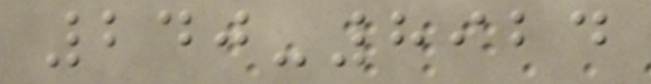240-8924
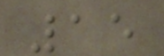15
